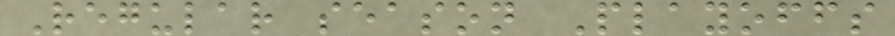Regular season Playoffs
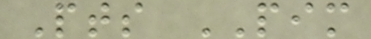Pts PIM
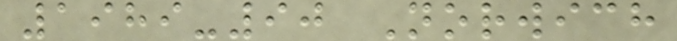1989-90 Norwich
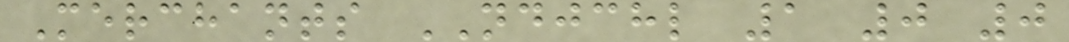Merchants NDJCHL 1 0 0
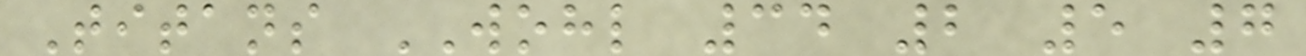Titans WOHL 34 2 5 7
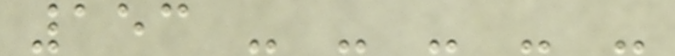153 - - - - -
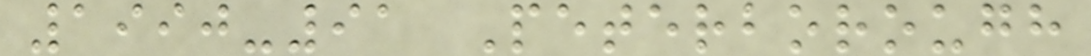1990-91 Peterborough
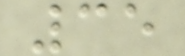35
